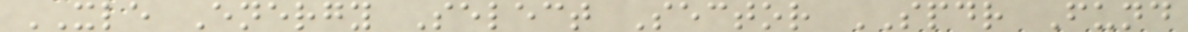XLE Energy Select Sector SPDR Fund
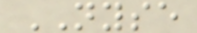NYSE
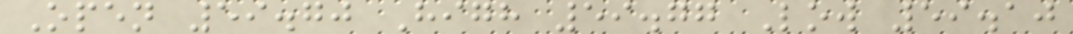Open 59.70 High 59.77 Low 59.10
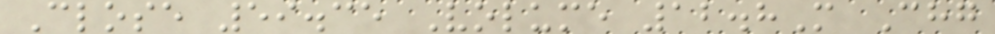Close 59.35 Volume 12.8M Chg
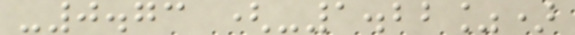-0.73 (-1.22%)
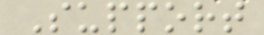Support
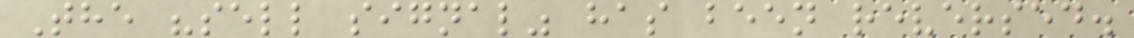The "sell signal" has been reversed.
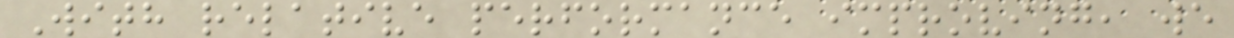With relative performance improving, we
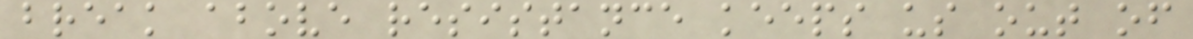break above resistance keeps us out of
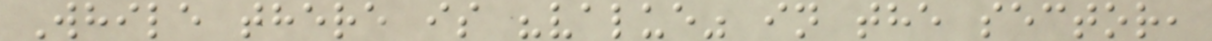While there is "value" in the sector,
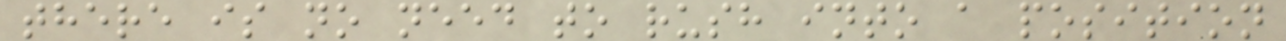there is no need to rush into a position
